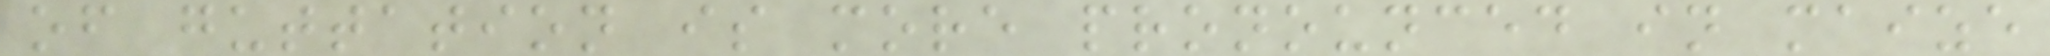of guttation is more pronounced in maize
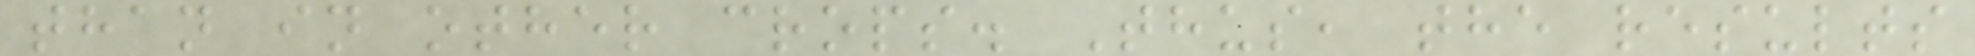than in other crops. Thus, the results
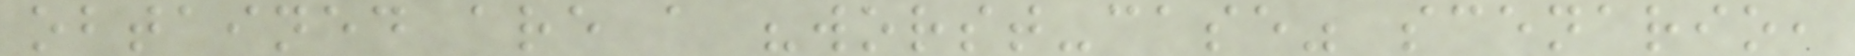obtained are a "worst-case" scenario,
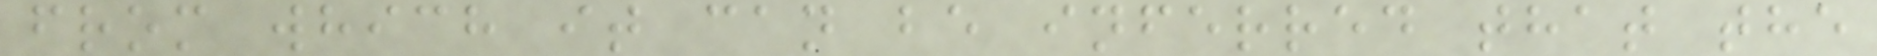from which it can be inferred that the
